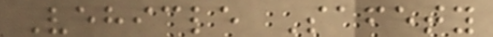Vehicle Safety
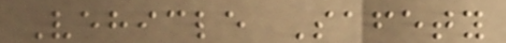Vehicle Safety
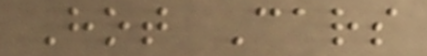Hot Cars
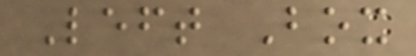Left Box
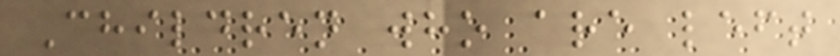Children who are left
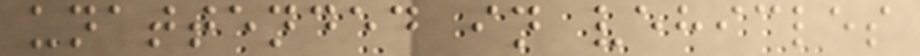unattended in vehicles
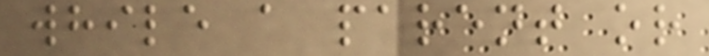while a parent or
